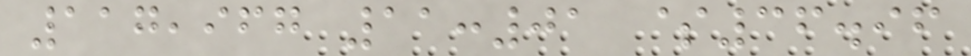117,967 11:01 $36.96
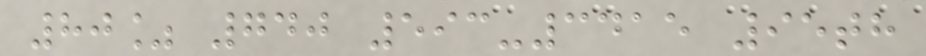80% 740 593-3415 95th
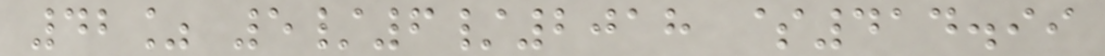42% 5/6/2018 $414.99
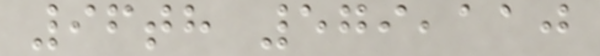96th 579,110
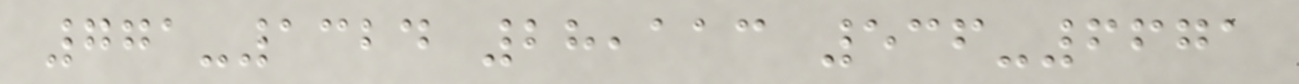771-1324 28,113 536-6671
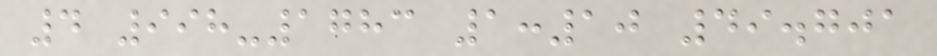4 998-1783 1:10 49.701
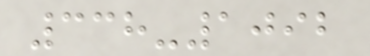338-1092
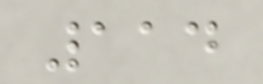114
